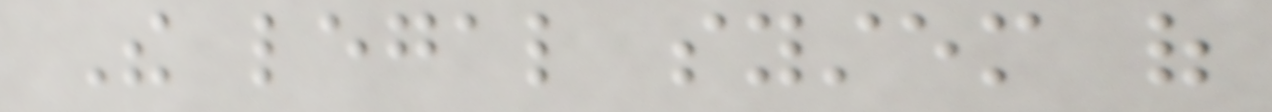The legal system of
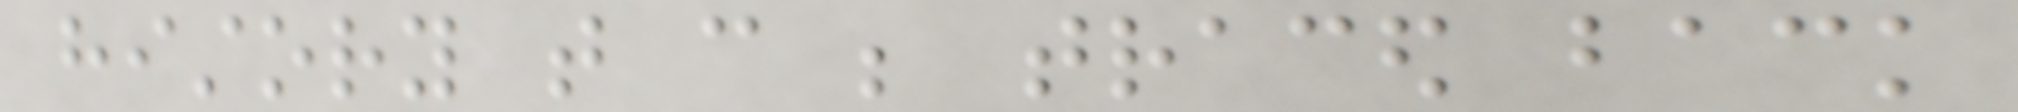history that can be traced back
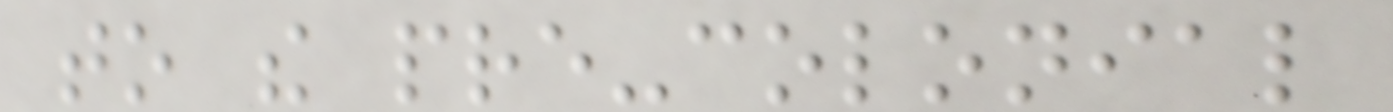to the pre-colonial
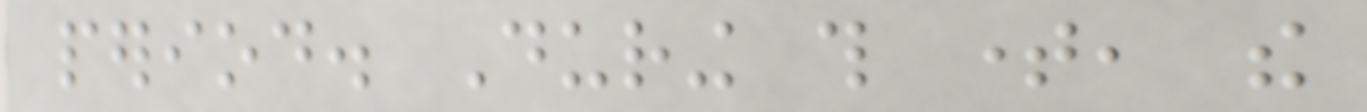period. During this time, the
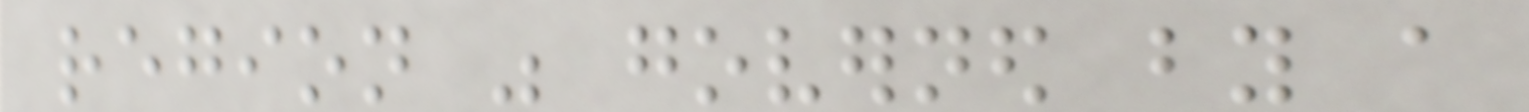region was governed by a
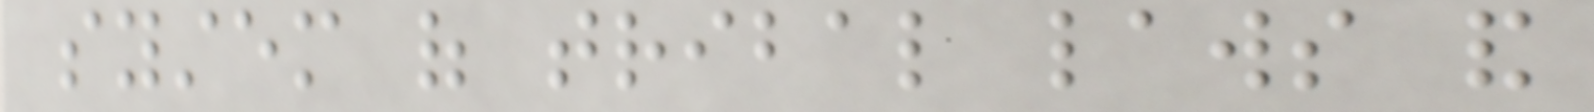system of tribal laws and
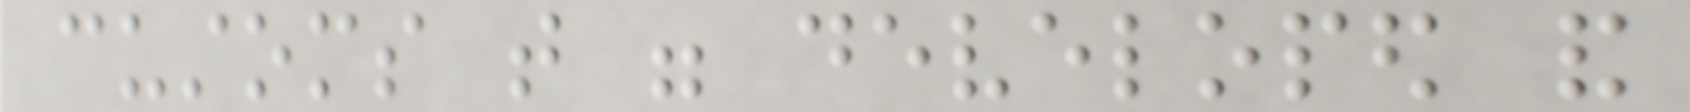customs that were developed and
